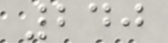240
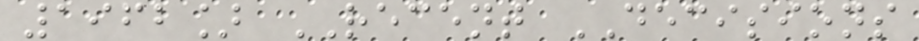1962] RECENT DECISIONS
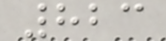823
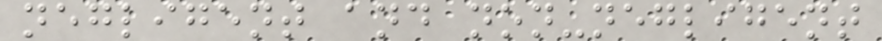negligent and non-negligent
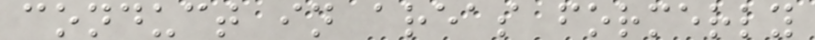conduct in areas formerly
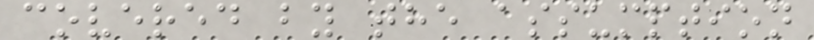covered by the assumption
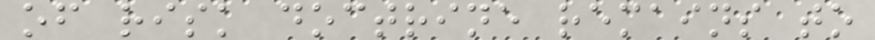of risk doctrine remains to
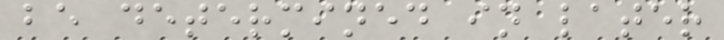be determined in later
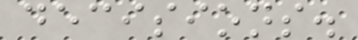decisions.
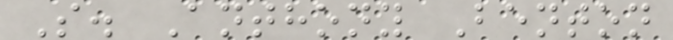S. Anthony Benton
